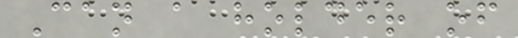Can a holder of
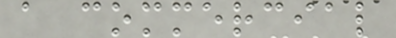a commercial
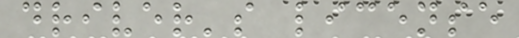driver's license
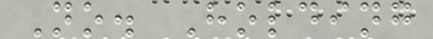No. Holding
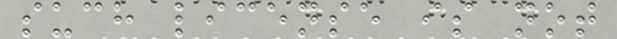such license is not
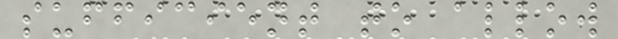sufficient to allow
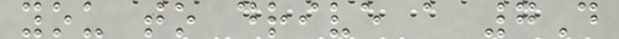you to drive a 7D
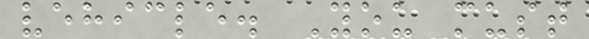vehicle. You must
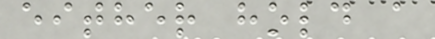either hold a
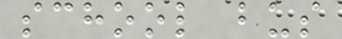school bus
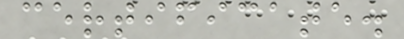certificate.
